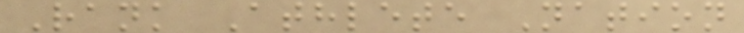Rank Athlete Nation
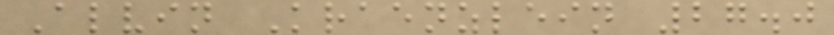Alvin Kraenzlein 27.0
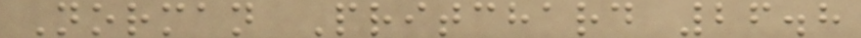Norman Pritchard 26.8
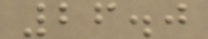26.0
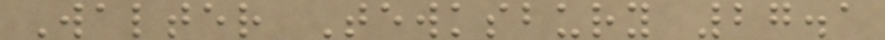Walter Tewksbury 27.1
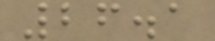26.1
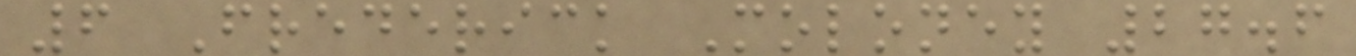6 Frederick Moloney 27.6
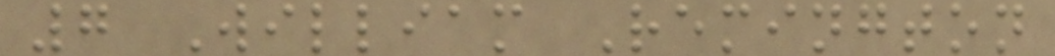7 William Remington
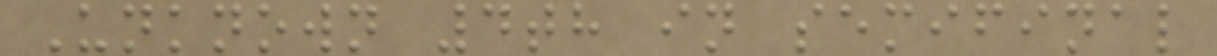Unknown 4th in semifinal
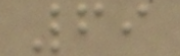69
